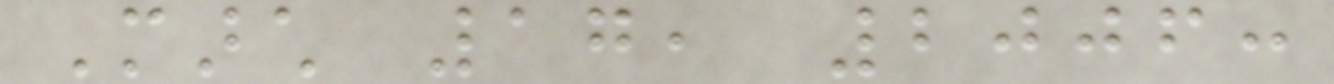March 17, 2006:
